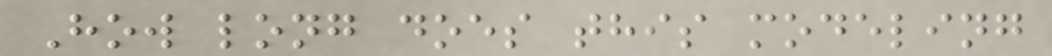How long does this modeling
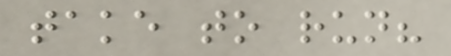take to run?
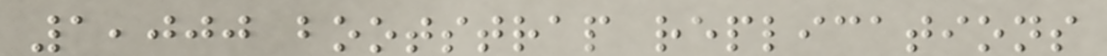1,000 bootstrap replications
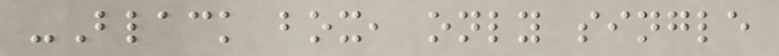-Black box, only single
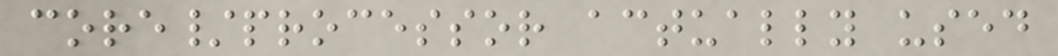core/processor actually used
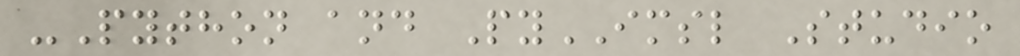-Python and PyIMSL Studio
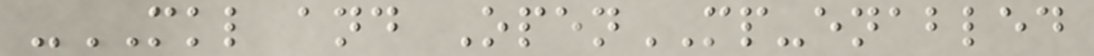-MKL and OpenMP-enabled
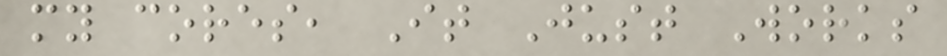my cores, It Just Works
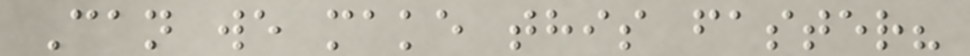Can we make this faster?
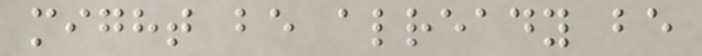might be already be
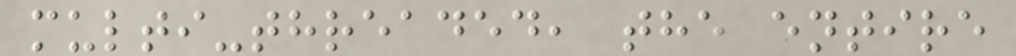multi-threaded, the entire
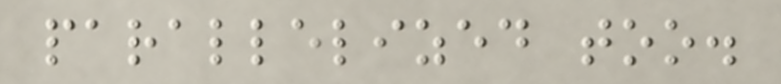parallelized too.
